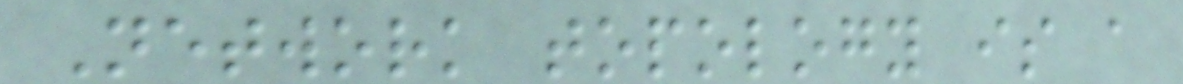Network topology is a
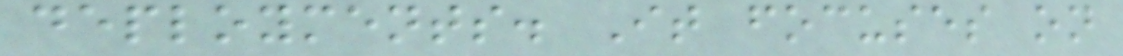deployments. It focuses on
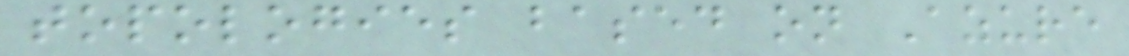topologies based on Azure
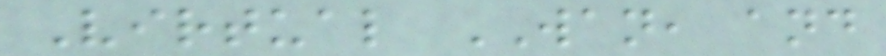Virtual WAN, and
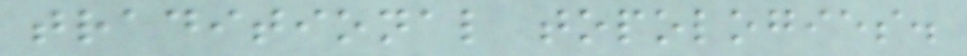traditional topologies.
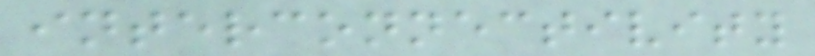interconnectivity
